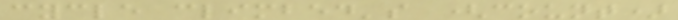cycle climbed's (count)
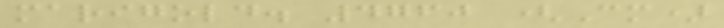marigold. 4760 (Cm)
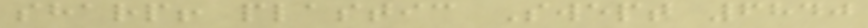sharp! plastic Swept 6840
